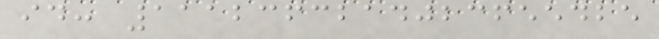id: 1112363214023655425
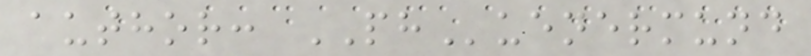author: PHuenermund
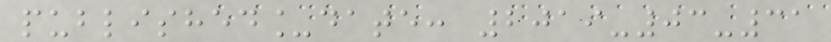published_date: 2019-03-31
